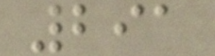291
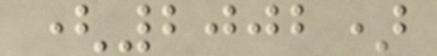(2002)
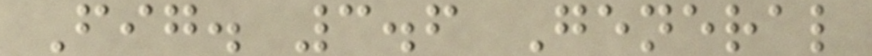Fig. 3.6 General
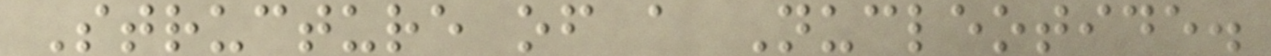Structure of a Nucleotide.
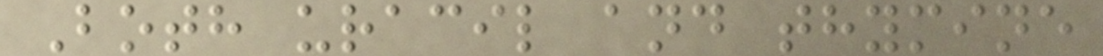Both uracil and thymine
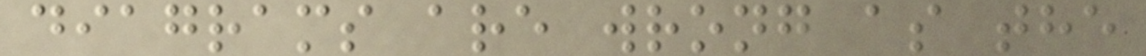diagrams are wrong as the
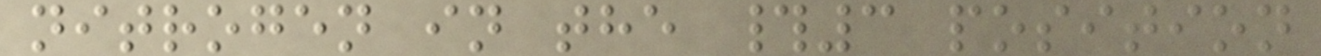nitrogen in the #3 position
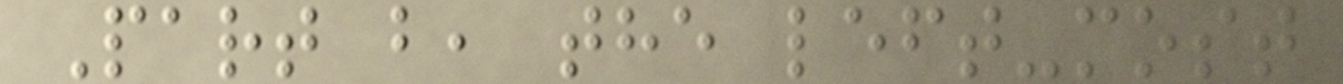Part b, the left-most
